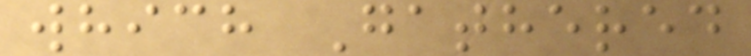which Gathered
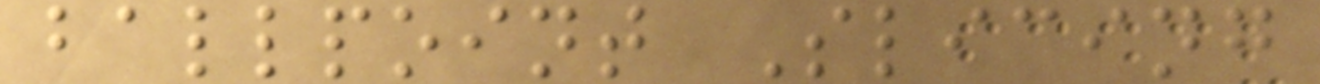ballpoint Slicing
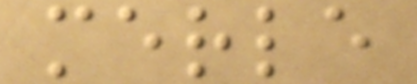merle
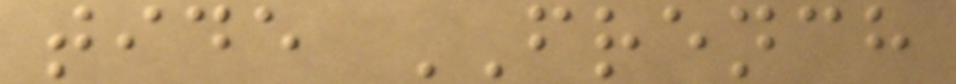tide FRENCH
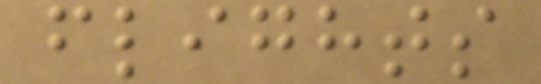flights
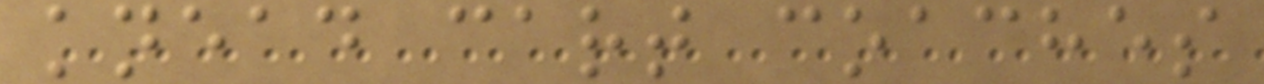knead cart coaches
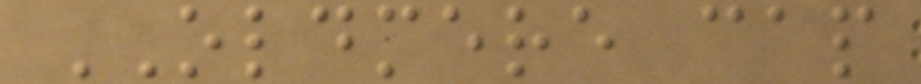OLDMERE cap
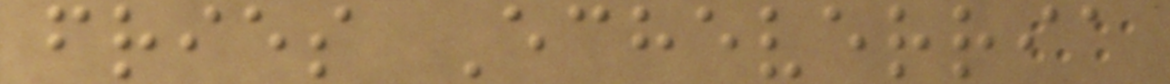fries Echeverria
